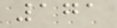171
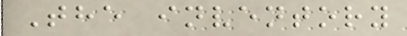The inventory
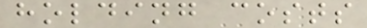holding costs
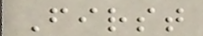First
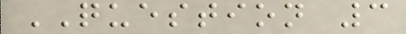QUESTION 3
